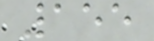155
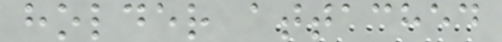holder attached
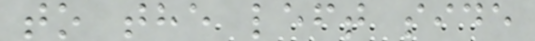to the left side
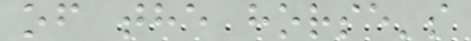of the horse's
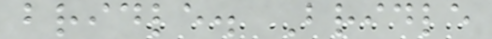bridle. Bridle
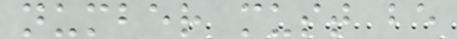number must be
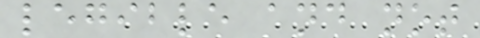legible and not
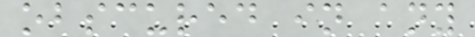obscured in any
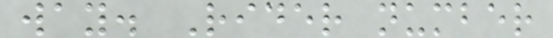way. Rider number
